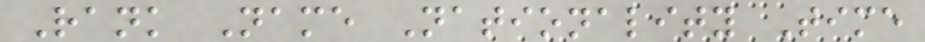Rank Name Nationality Time
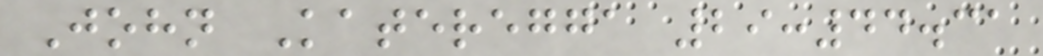John Kateregga 29:44.31
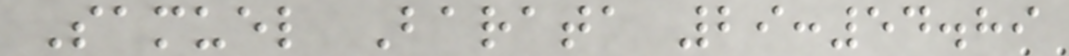Samuel Barata 29:54.89
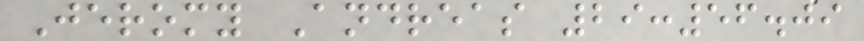Jeromy Andreas 29:56.09
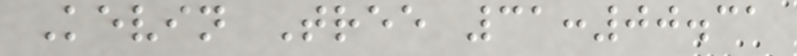Kevin Tree 31:00.31
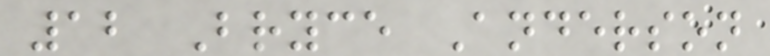12 Bryce Anderson
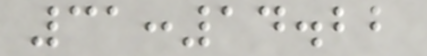31:14.22
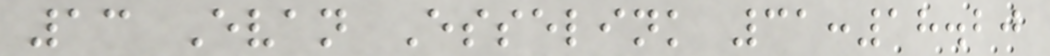13 Evan Esselink 31:18.20
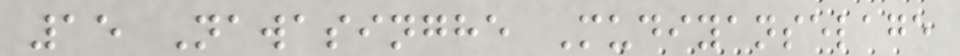15 Nawasinghe Mudiyanselage
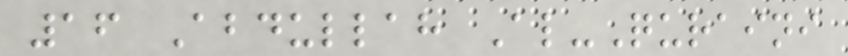16 Abdullah Al-Quraini
